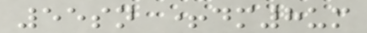55sn +dm8um
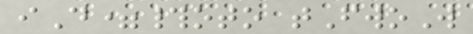iD=#oto tFwoW
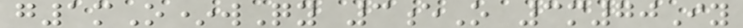g1mO*wQy 3eO 3m70Iy
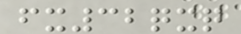fx32qxq
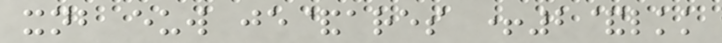xnb euw je&ares +2&lkk
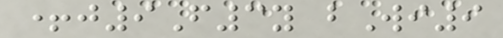+j9F3y bWi9
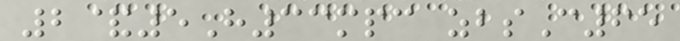2&5H33mpc zbsC65
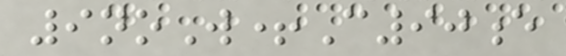9noW+C90e
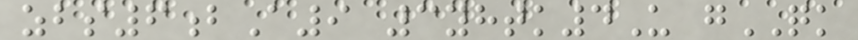zbs6bA9 3yhtk4U gQK
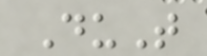DuT
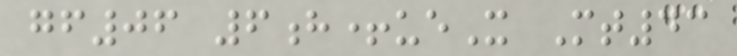gf06 6h+ueX Mt43
